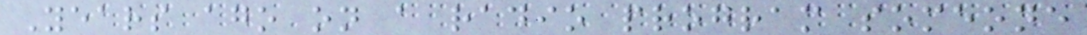Years ago on a radio program someone
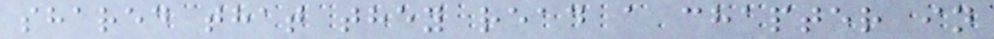shared that they read a chapter in
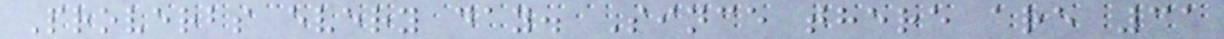Proverbs every day. Since there are 31
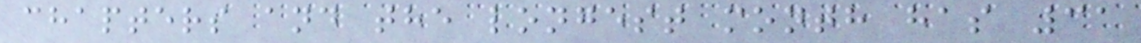chapters and the longest month has 31
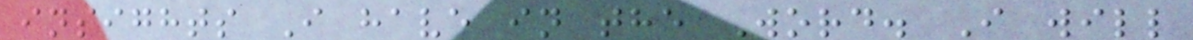insights I have in the Word. I will
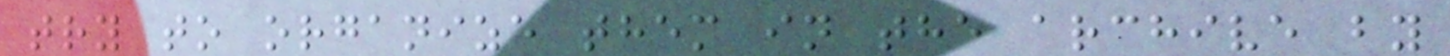try to organize them in the archive by
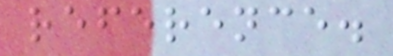reference.
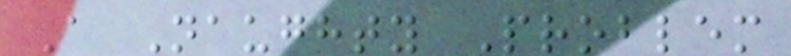A Naughty Problem
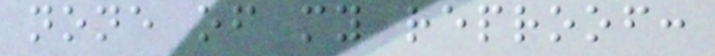none of my reproof:
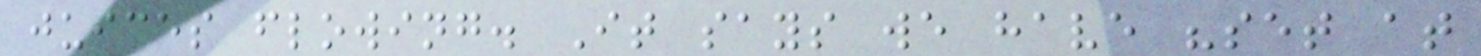juices flowing. It says we have "set at
